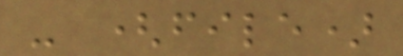- (file)
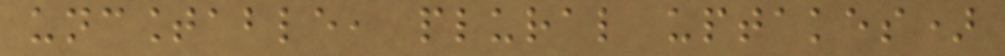uncountable, plural uptakes)
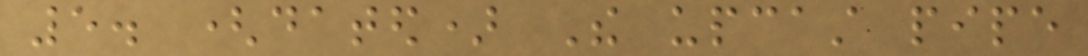5. (dated) The upcast pipe
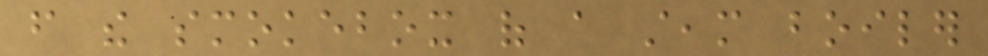from the smokebox of a steam boiler
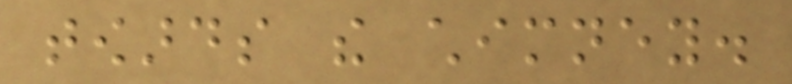towards the chimney.
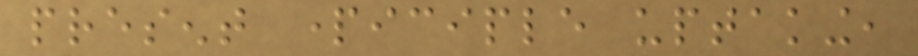present participle uptaking,
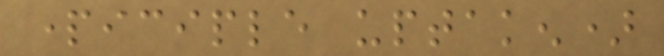participle uptaken)
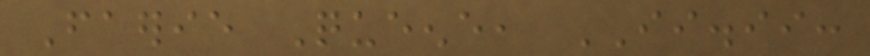Faerie Queene, II.ii:
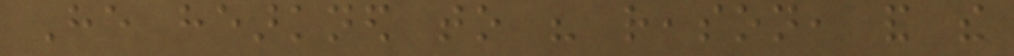He hearkned to his reason, and the
